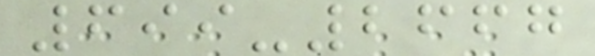699-2667
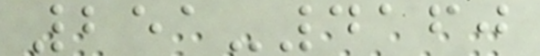251-4160
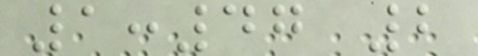1:47 2
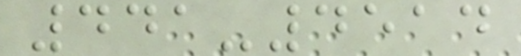441-4514
